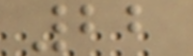22
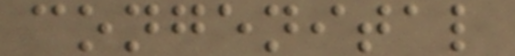congenital
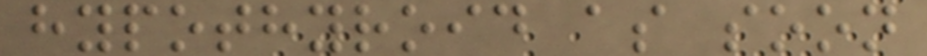hypothyroid as soon
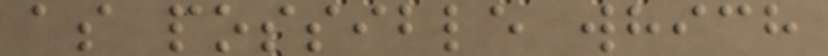as possible which
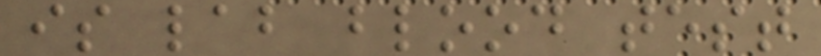is lab blood test
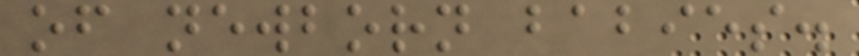of newborn babies.
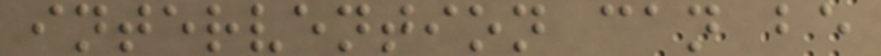intervention can be
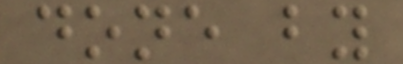done by
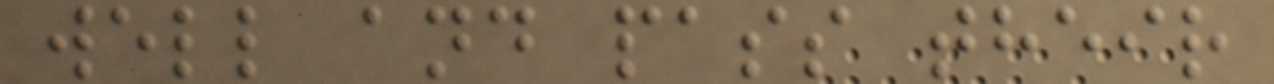well and pass their
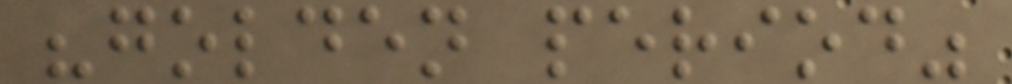"golden period"
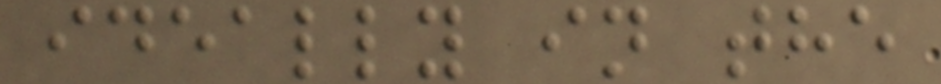ideally in the
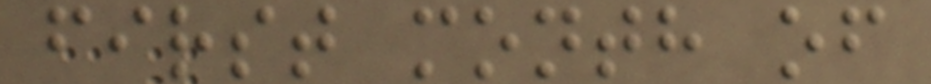first month of
